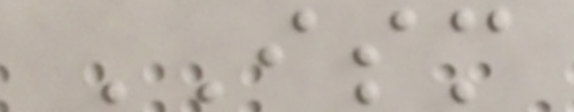ISM
